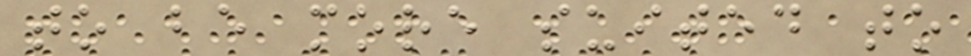to be more suited to
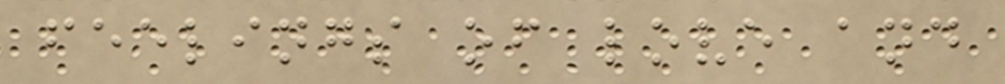feelings of love and
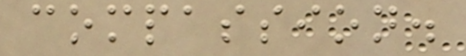compassion.
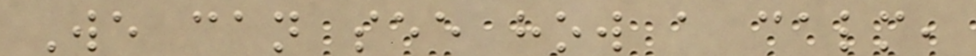We can see how a calm,
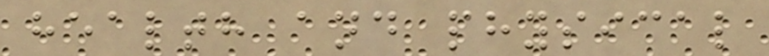health and physical
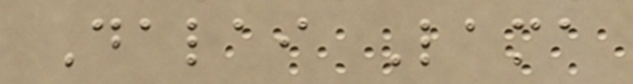Dalai Lama
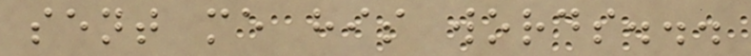sent me his words...
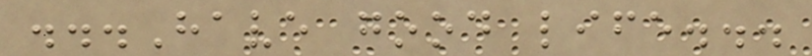...Have good life...
